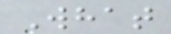What
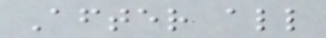After all
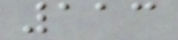113
